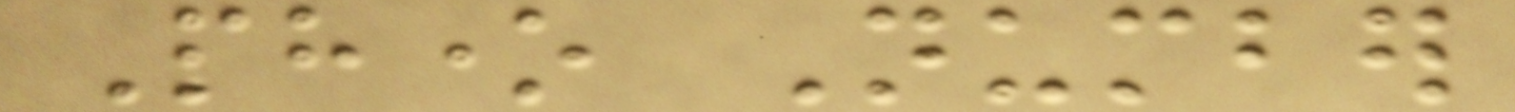Phone Number
